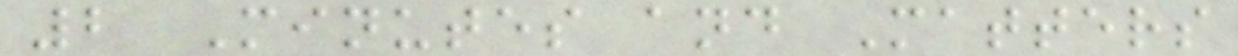2 Minutes and Matters
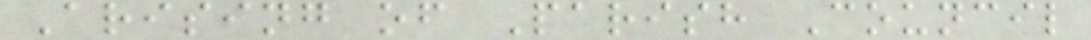Arising of Parish Council
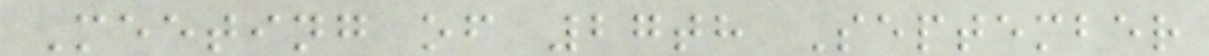Meeting of 27th September
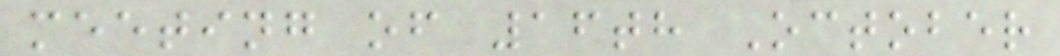meeting of 16th October
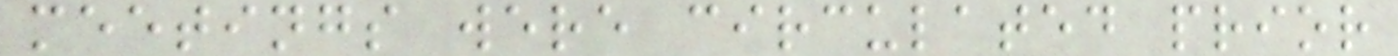meetings were circulated prior
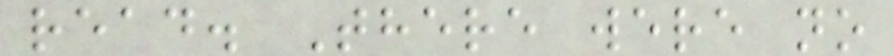read. There were no
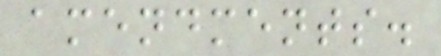amendments.
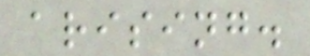arising.
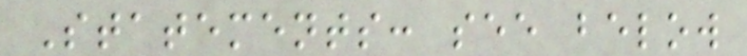Statements: see below
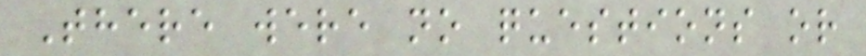There were no questions or
